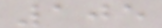105
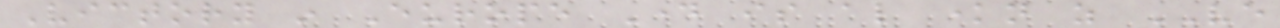Victory in Europe Day is also known as VE
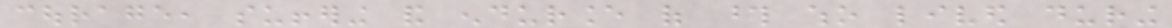courage, suffering and endurance of those who lived during
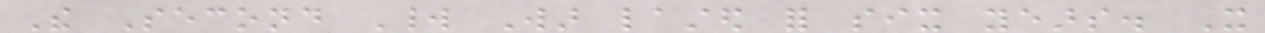The Second World War lasted for six years. It
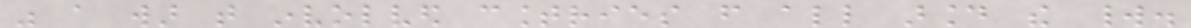was a war that involved countries from all around the world.
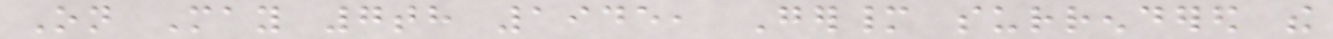On May 7th 1945, Germany surrendered the
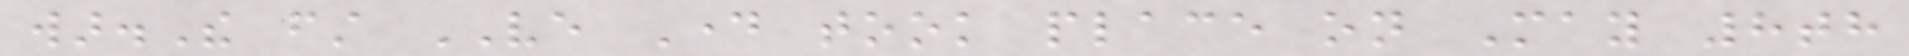war.The first VE Day took place on May 8th
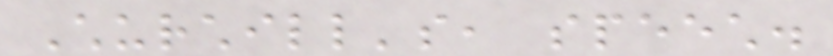Churchill's, speech.
